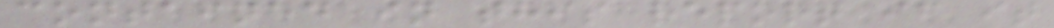contained in this report if it
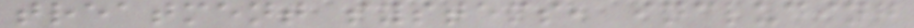treatment systems, including
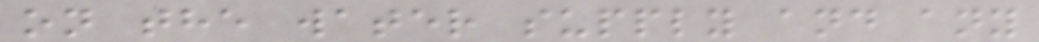on the water supply and any
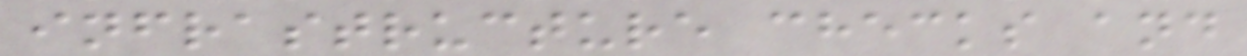infrastructure checks and
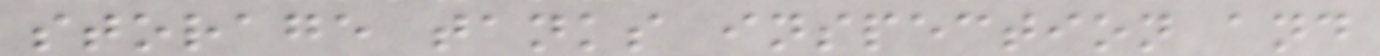storage tanks inspection and
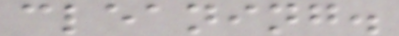cleaning.
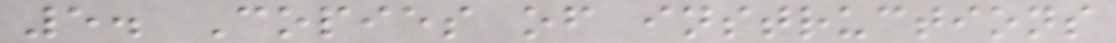5. Copies of instructions
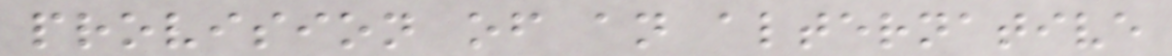provision of an alternative
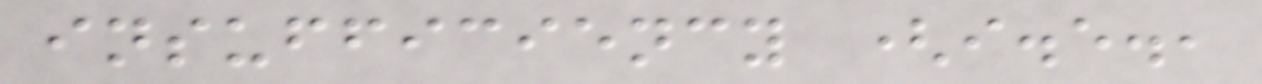insufficiency (i.e.,
